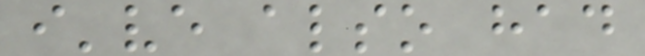i've also had
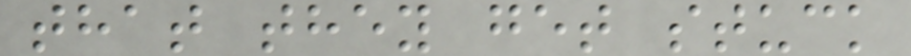that they get stuck
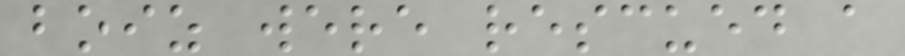boiz were rescued a
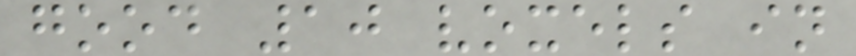good 10 voxels in
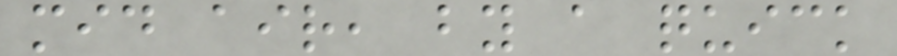mid air, by a quick
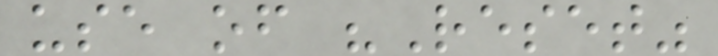use of "Reset"
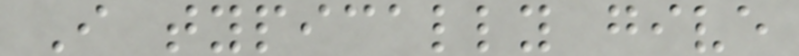I typically give
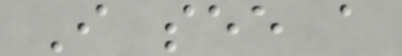I see a
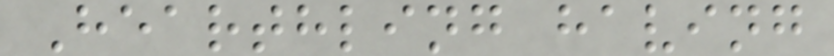Hearthling having
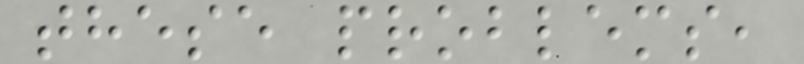these problems,
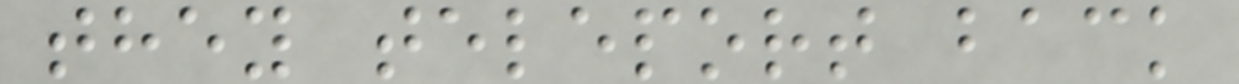they teleport back
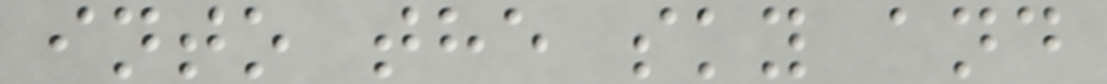into the sky and
